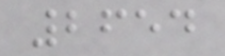2654
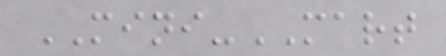MINI-MART
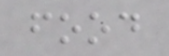food
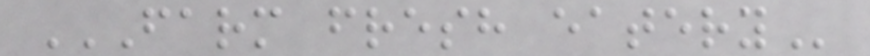FARM FRESH EATERY
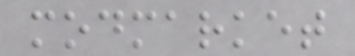modmarket
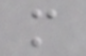m
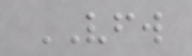VFW
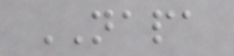NAPA
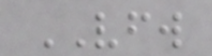VFW
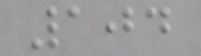104
